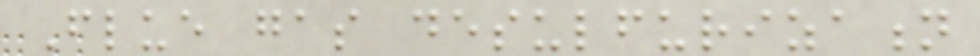Flue gas desulfurization
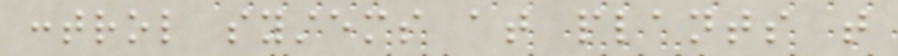control systems at plants that
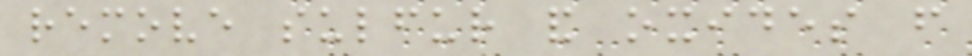remove sulfur and oxides from
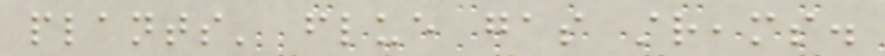plants' flue gas streams.
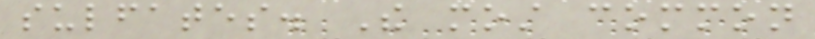sulfates. The most common
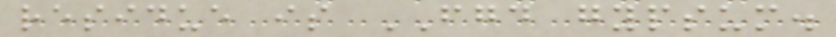residue is FGD gypsum.
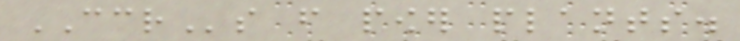CCRs from power plants.
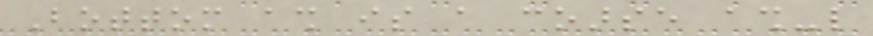Bottom ash is a coarse ash-like
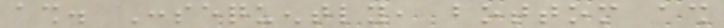ash. Consequently, bottom ash
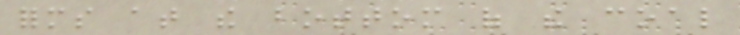forms at the bottom of the coal
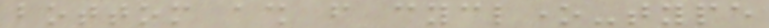bottom ash from cyclone-type
